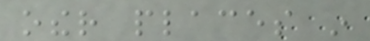other places in
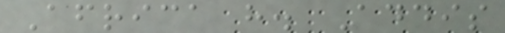Africa have. Addis
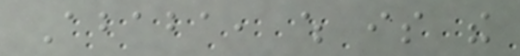Ababa, which is the
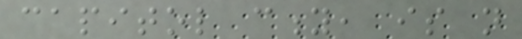capitol city, is not
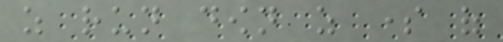as run down as some of
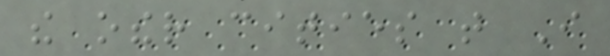the other cities that I
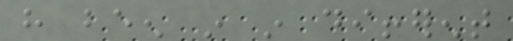have been in in different
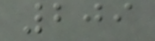209
